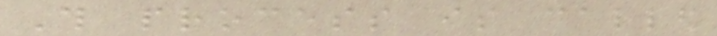This process is called
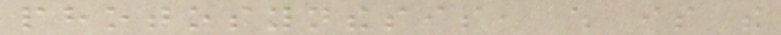photosynthesis, which is the
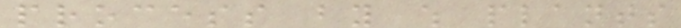process by which plants
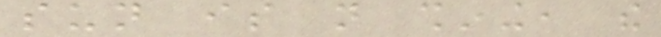sun is not shining, the
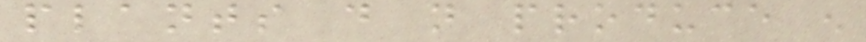plants do not produce enough
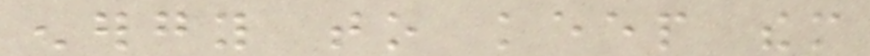energy to keep them
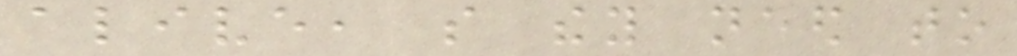alive, so they need to
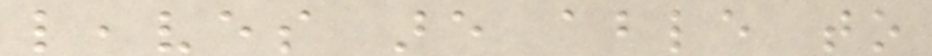leaves are able to
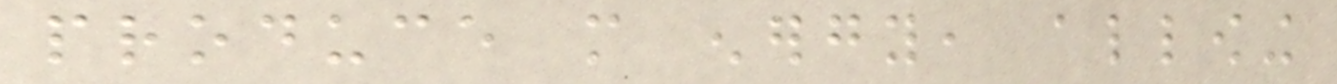produce more energy, allowing
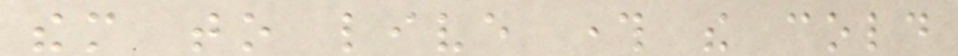them to live through the cold
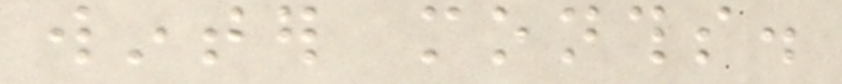winter months.
